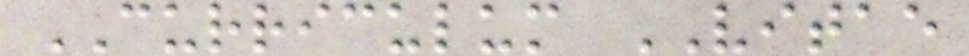CURRICULUM VITAE
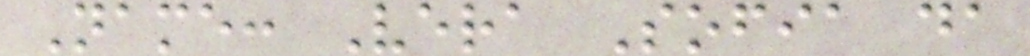Name: Vera Sofia da
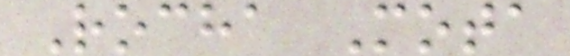Rocha Mota
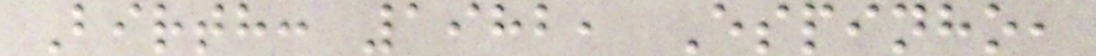Birth: 1982, Espinho,
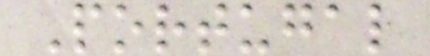Portugal
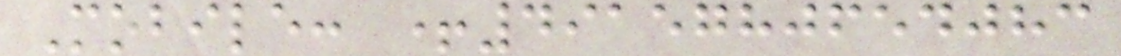Mobile: +4915780654083
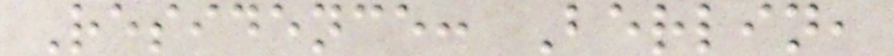Residence: Berlin,
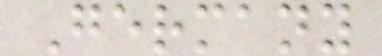Germany
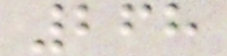268
